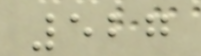527
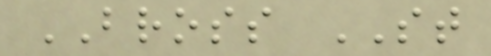BROSS ST
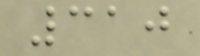310
